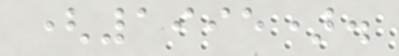(1995).
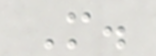M.
